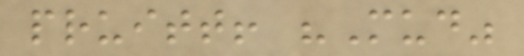pruitt! "Mud"
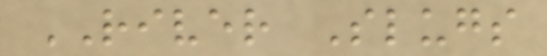RIVER Slugs
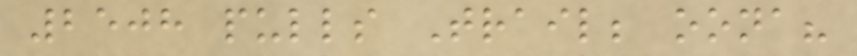2508 pulls Trail; oona?
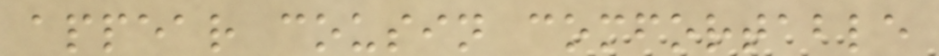appear cousin comfortable
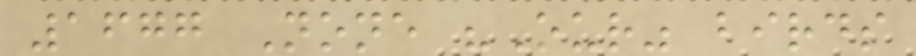1677 None "Our" birds
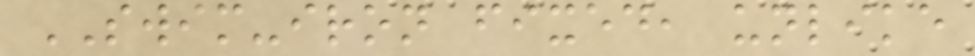SWIM-iron fixed, unlike
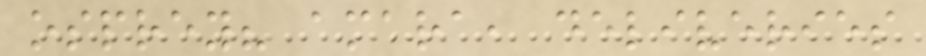osprey? amara, deliveries
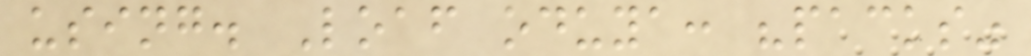using. Loaf oduya: "packs"
